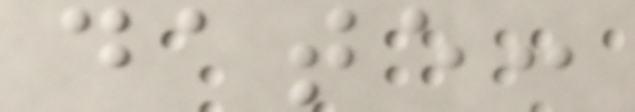date:
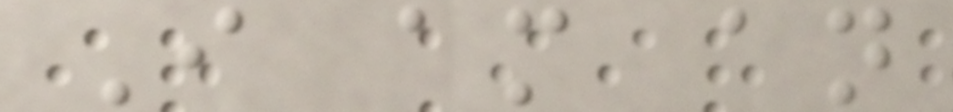I am an
